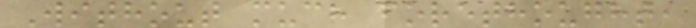Without much forethought,
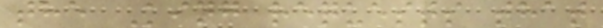the King requests that
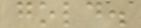gold.
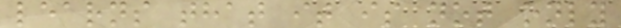learns that it is not only
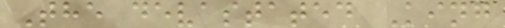The devastated King
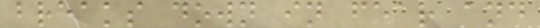breaks down in fear and
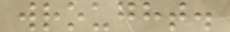wrought.
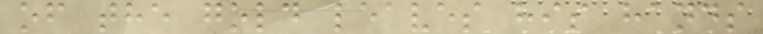of the gold leaves his hands
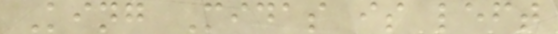King Midas is left
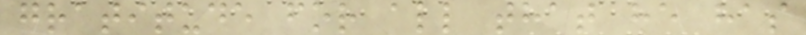gratitude for all that he has
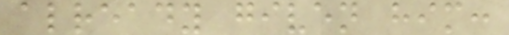already given him:
